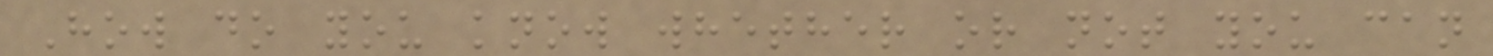How do you know whether or not you can
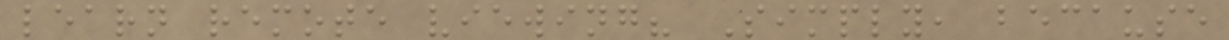learn remote viewing? Simply, because
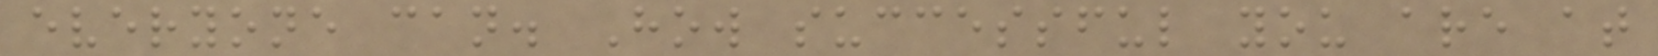everyone can. How successful you are at
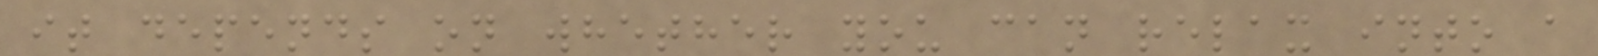it depends on whether you can relax into a
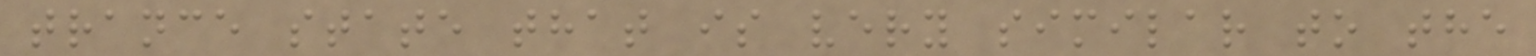trance state that is very similar to the
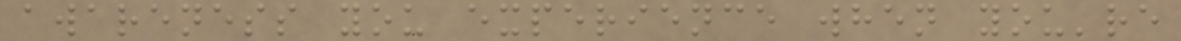awareness you experience when you're
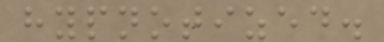hypnotized.
